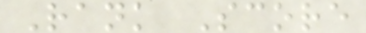Rank Score
